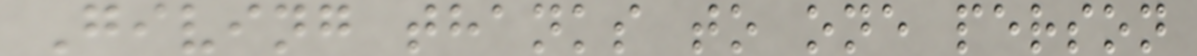Giving thanks to one person
